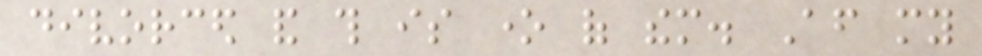divorced and this is one of them. After my
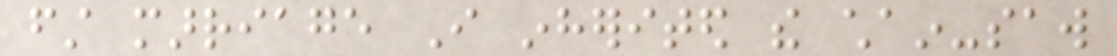first marriage I inherited the chain-saw
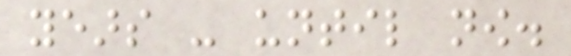years - until now.
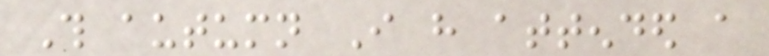This autumn I have attended a
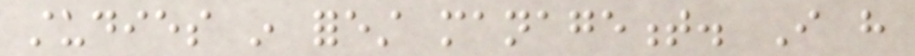studies in forest management. I have
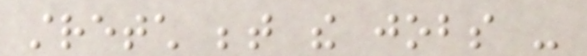stretch between the jobs -
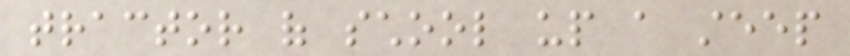tractor of school up a steep
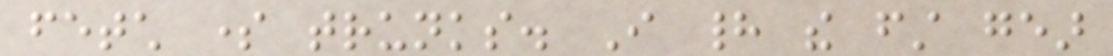fetch some trunks. I had the first gear
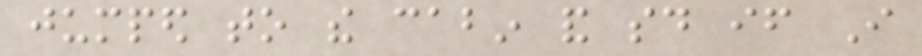jumped to the cabin and said if I
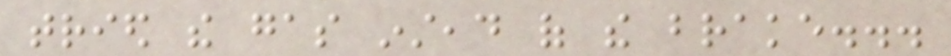tried the gas instead of the brake...
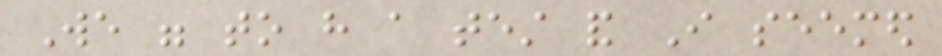We were to have a test and I seemed
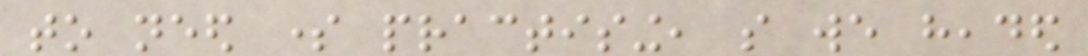to need some practising, so we headed
